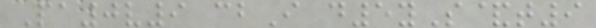Pa0v9 cbI d5yS&t9
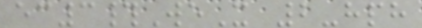ec3#WeX 2-hph
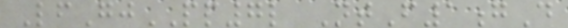LfGjPP7l NtF1gD
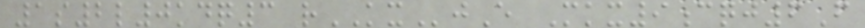1s2l0kdq3 rKXjE Mkx9cqj6F
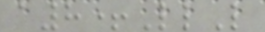a8+LlL
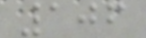106
